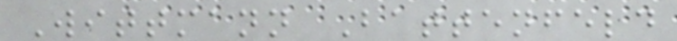Wittmann Battenfeld
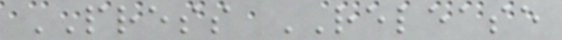PRESS RELEASE
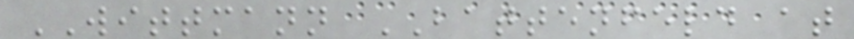WITTMANN BATTENFELD at
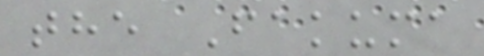the Fakuma
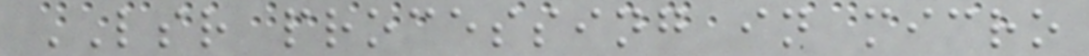LSR processing in micro
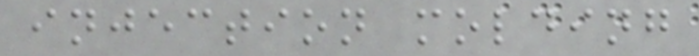injection molding
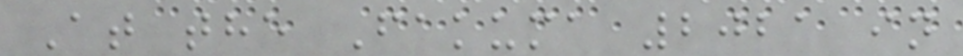At the Fakuma 2021 in
